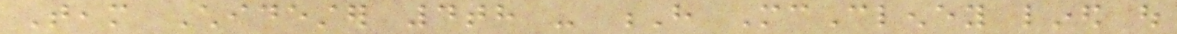Team Chidester 4th - H McCleney lined out
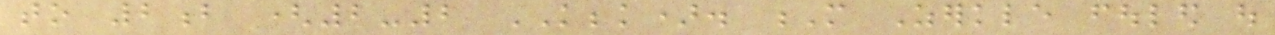to 2b (2-2 KBBK). M Zerkle fouled out
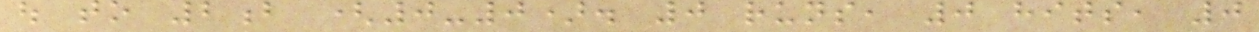out to 2b (0-0). 0 runs, 0 hits, 0
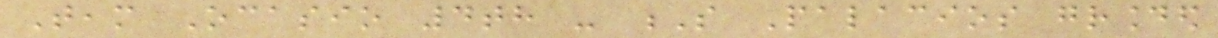Team Ocasio 4th - S Palacios grounded
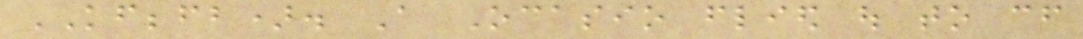KFBBFB). A Ocasio flied out to cf
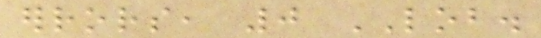errors, 0 LOB.
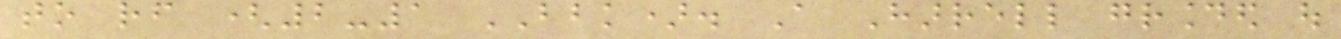to rf (2-1 BBK). A Harrell grounded out
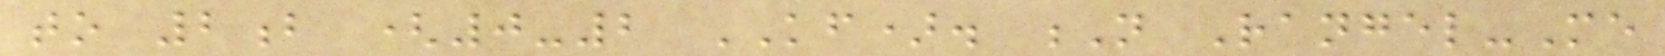to 2b (0-2 KF). N Rangel-Me
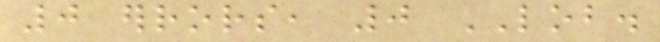0 errors, 0 LOB.
